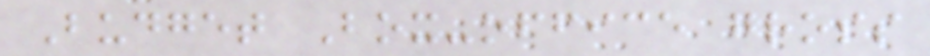Budget Box-office gross
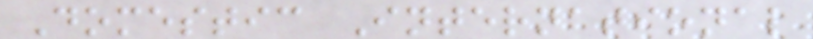Domestic International
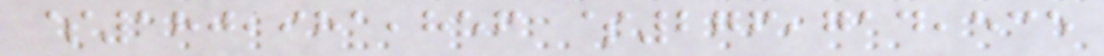$180,981,856 $276,714,535
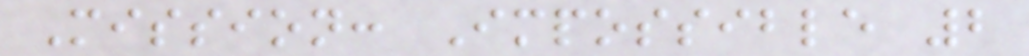Mission: Impossible 2
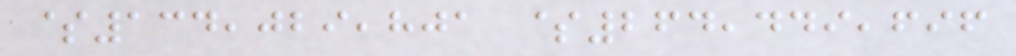$134,029,801 $264,449,696
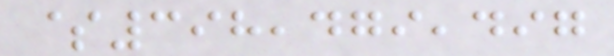$398,479,497
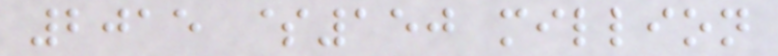2015 $150 million
